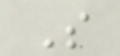S
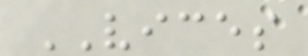VICES
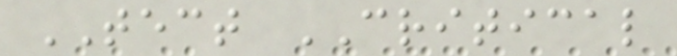TECT CRITICAL
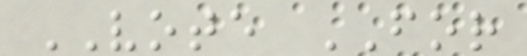VOTE FOR
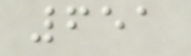651
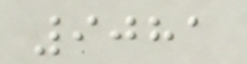9081
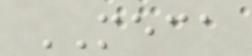MECA
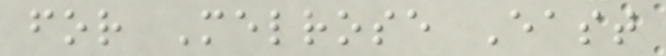for Melrose East
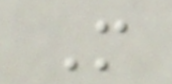M
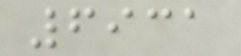6931
